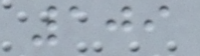109
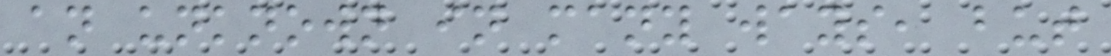an unknown in many ways, but
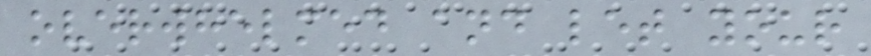overwhelmed and let your
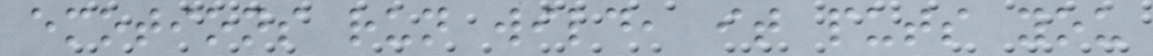emotions run wild, it puts you
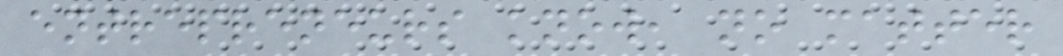entrepreneurs know, no matter
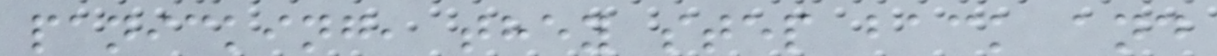panicking, they step back and
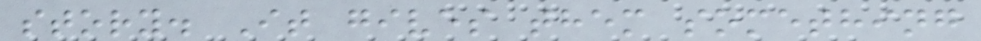story. It gives them something
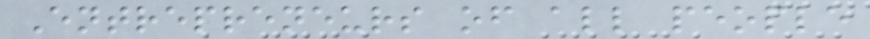Entrepreneurs of all people
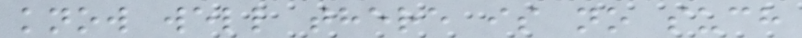know well there is no such
